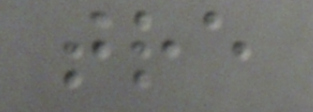tre
